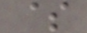$
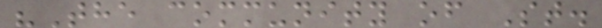"The community of St.
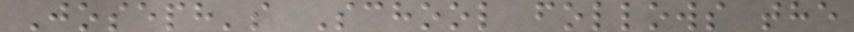Joseph's School follows the
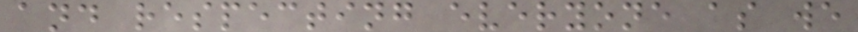and respecting everyone as we
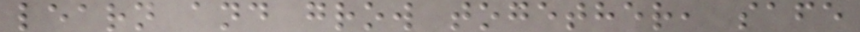learn and grow together, safe
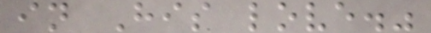in His love."
